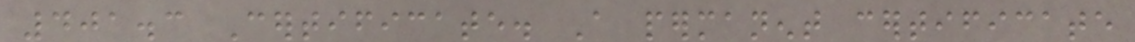401.3 Certificate. A permanent certificate
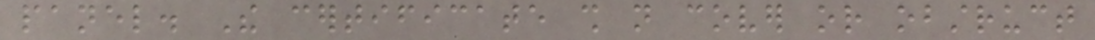panel. The certificate shall not cover or obstruct
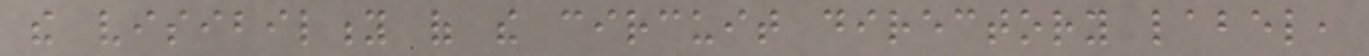the visibility of the circuit directory label,
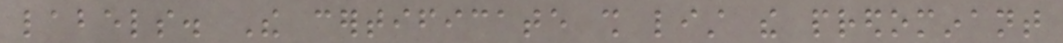labels. The certificate shall list the predominant
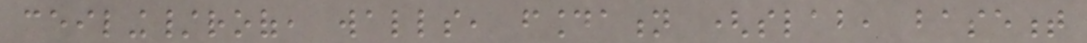ceiling/roof, walls, foundation (slab, basement
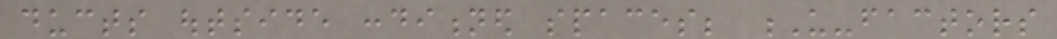ducts outside conditioned spaces; U-factors
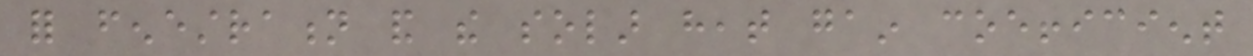for fenestration and the solar heat gain coefficient
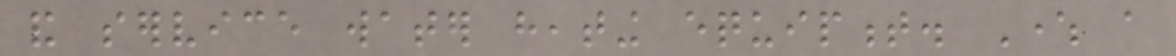and service water heating equipment. Where a
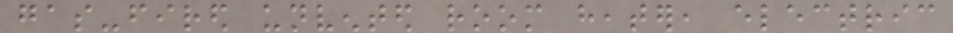gas-fired unvented room heater, electric
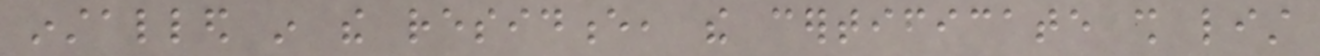installed in the residence, the certificate shall list
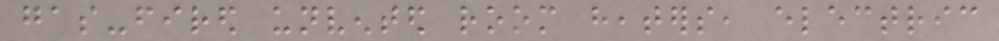gas-fired unvented room heaters, electric
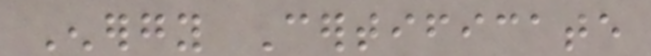Energy Certificate
